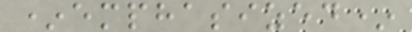*emphasized*
